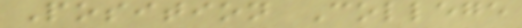Position College
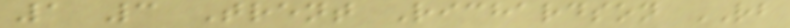1 3 Trent Richardson RB
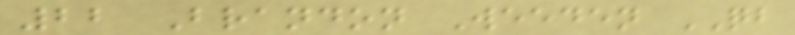22 Brandon Weeden QB
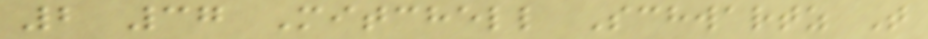2 37 Mitchell Schwartz T
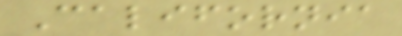California
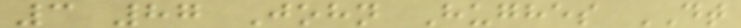3 87 John Hughes DT
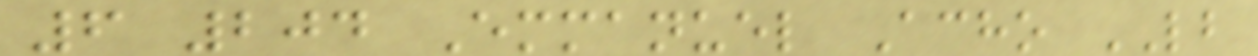6 204 Emmanuel Acho LB
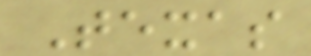Texas
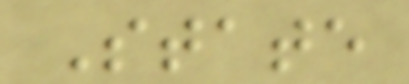State
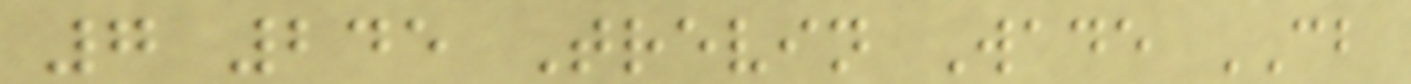7 245 Trevin Wade CB
